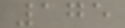175
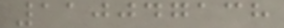110047138
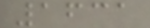1631
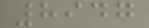8947
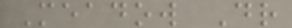Meadow Dr
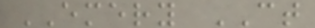EMERY CT
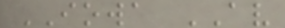IOWA AV
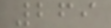269
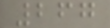267
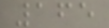165
